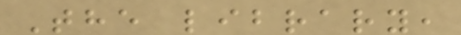The library,
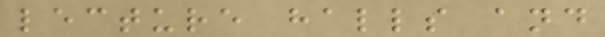lecture halls and
